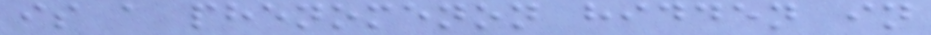is a phenomenon hidden in
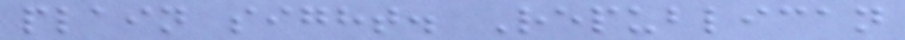plain sight. Republican
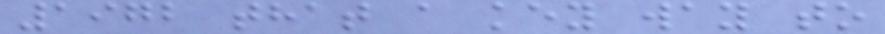1972 that a key way to
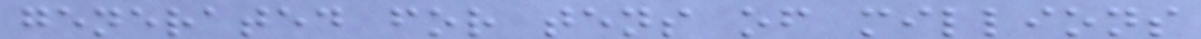generated for tens of millions
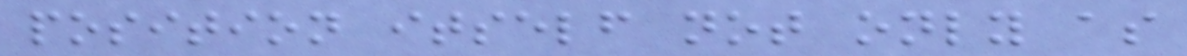position itself not only as
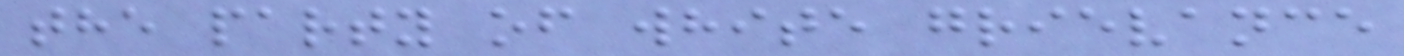the party of white grievance
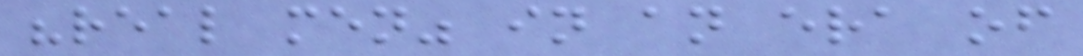"real men" in an era of
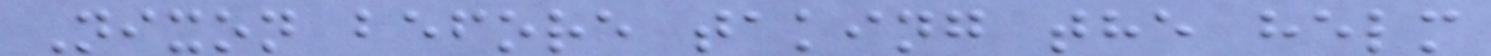Nixon before taking the helm
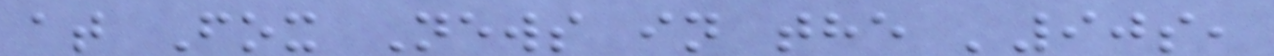at Fox News in the '90s,
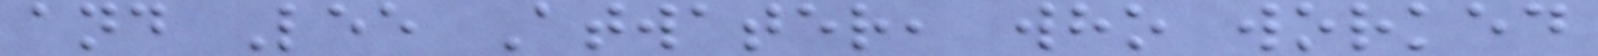and Lee Atwater, who worked
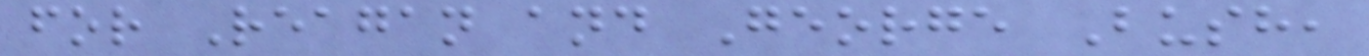for Reagan and George Bush,
